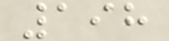198
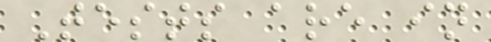Tests are in
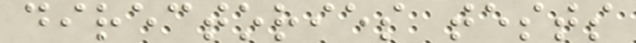directories tests
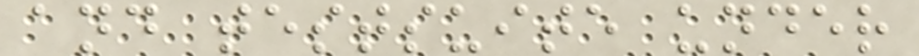and testsuite under
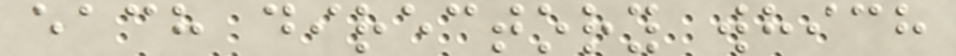each directory which
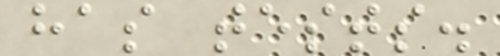has tests.
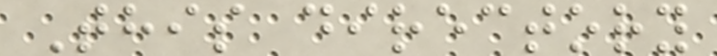This directory
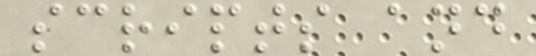scripts and
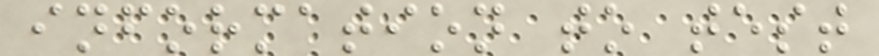information to test
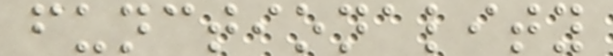functionality
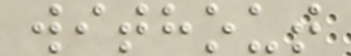without
